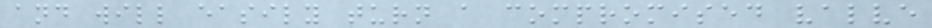and will easily turn a compromised valve
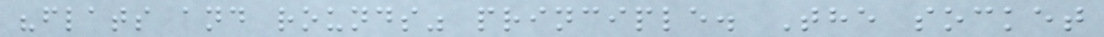"flats and rounds" principle. The socket
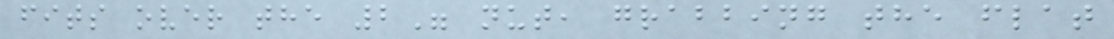fits over the 2" nut, grabbing the flat
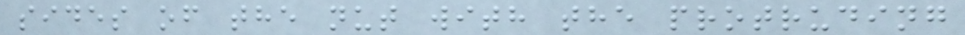sides of the nut with the protruding
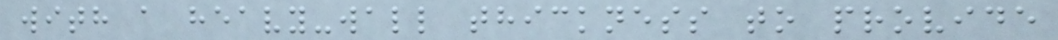with a heavy-wall thickness to provide
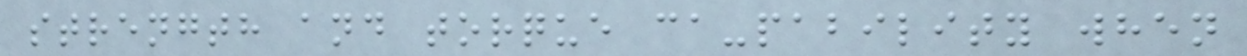strength and torque ca-pability when
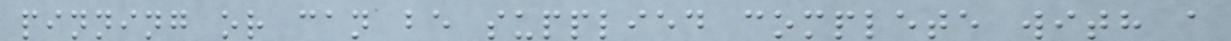pinning or can be supplied complete with a
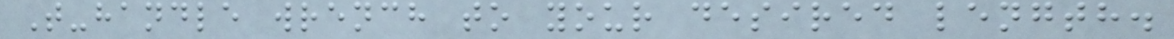T-handle wrench to your desired length.
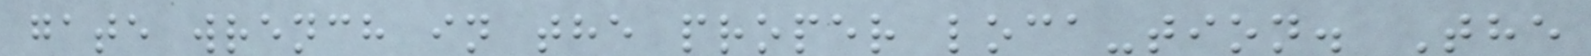gate wrench in the proper loca-tion. The
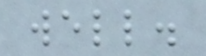well.
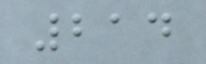214
